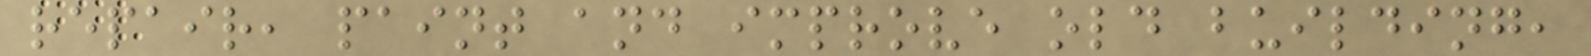repair, paint and improve old building,
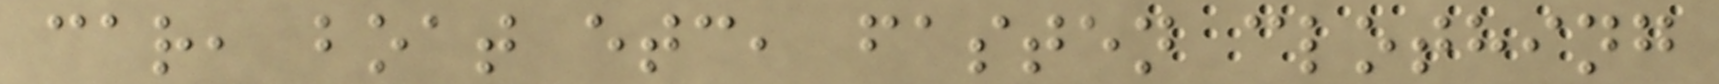car, boat etc, fasten clothing
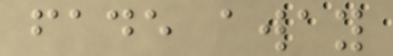fade away
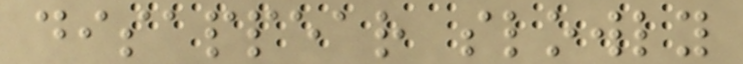disappear slowly
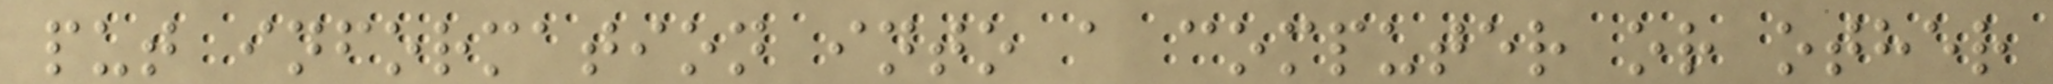put information into a computer or other
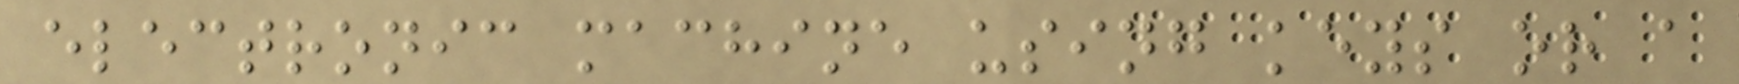electronic machine using keys or a
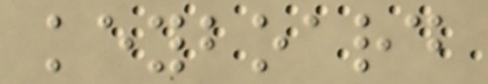keyboard
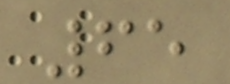65
